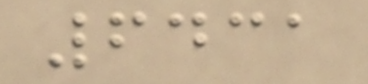6431
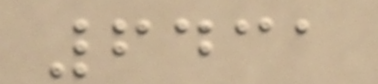6431
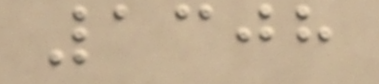1308
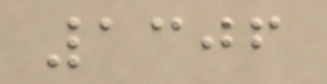1306
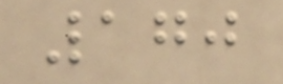170
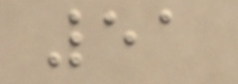51
